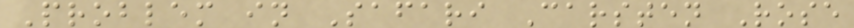Problem in Safari Carsten Rose
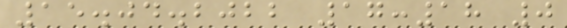15.04.2022 17:18 0
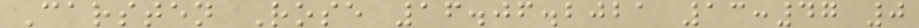Carsten Rose 16.06.2021 13:47 0
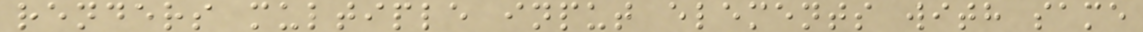renders multiple input elements with same
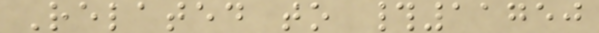Related to #11750
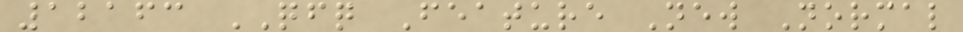12163 QFQ Feature New Normal
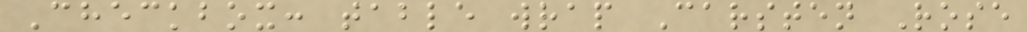Checkbox: table wrap Carsten Rose
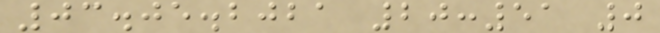03.05.2021 20:51 0
